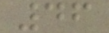46
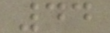44
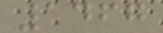1467
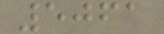5061
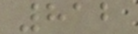812
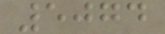5074
